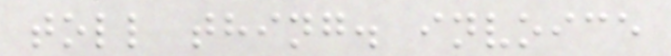toll thing. invoice
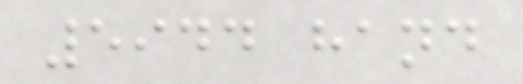5944 hand
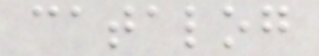catalog
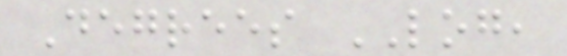Degrees LOG,
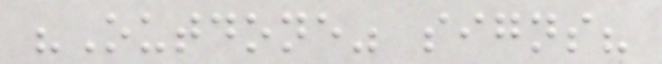"Outdone" signs?
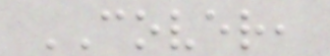COVER,
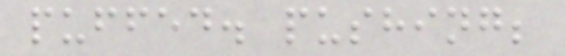puffed. pushing;
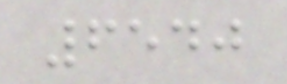6540
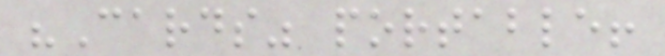"Cards" portable!
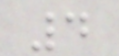4
